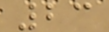23
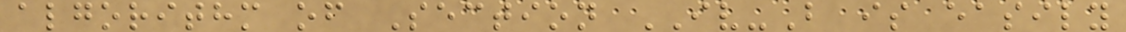algorithm of Section IV-B is easily
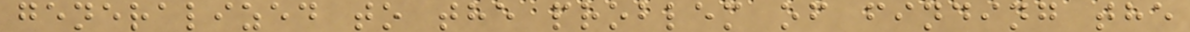generalized to the problem of finding the
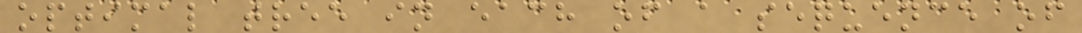optimal tree in each of a sequence of
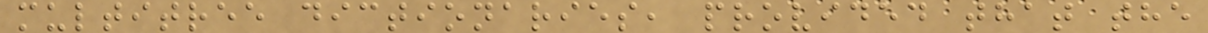multitree dictionaries, provided that the
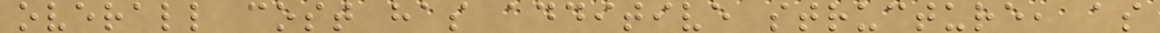overall cost has additive structure, as
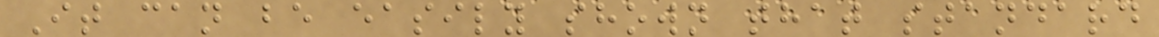It can be easily shown that standard
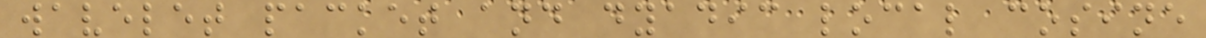wavelet packet and dyadic local cosine
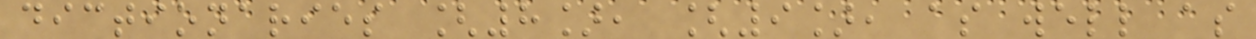dictionaries [8], [9], as well as
